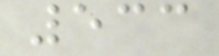533
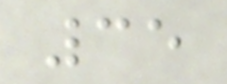35
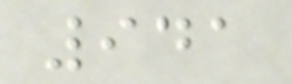941
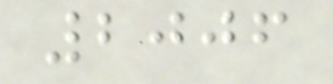2006
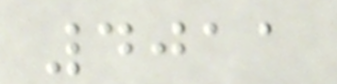4011
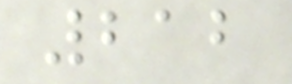212
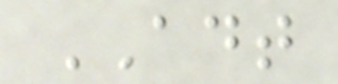ADT
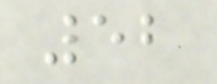52
